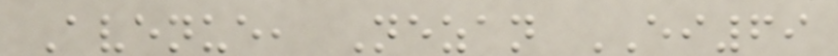Avenue, Nezan EI69
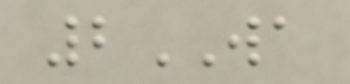2WA
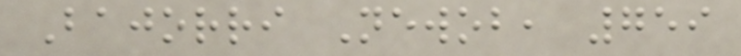Bajorri Newob, 759
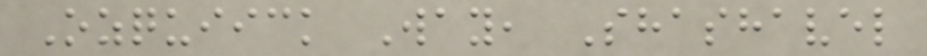Ozquiick Way, Shashavel
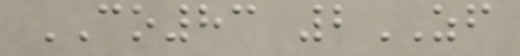CO83 2ZF
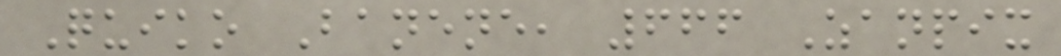Quiko Banene, 666 Zanpix
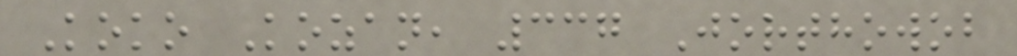Koko Kozan, 337 Jorthowob
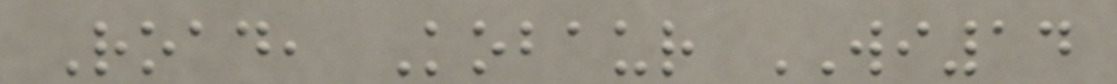Road, Kobaur WI14
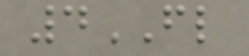4FL
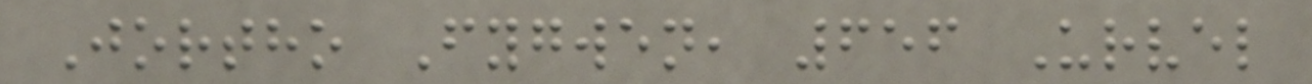Jortho Fygwen, 656 Urvel
